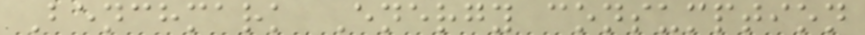Benchmark Energy consumption
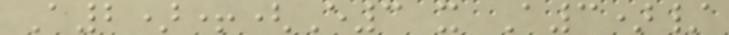A2)+(E3 x A3)/
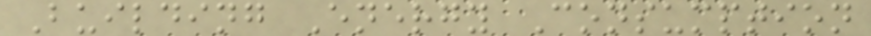Building Energy Consumption
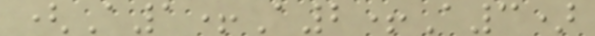(A1+A2+A3)
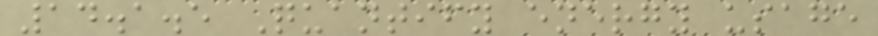14.1.5 Quantify energy usage
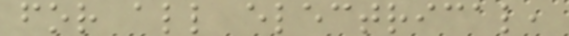for all electrical,
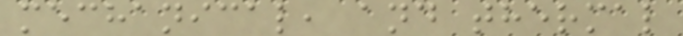mechanical, and thermal
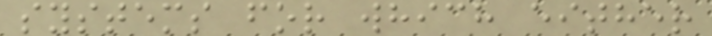systems for which either
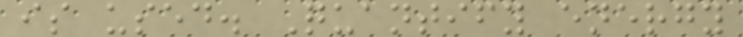is used. Quantify energy
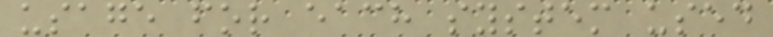usage for each system used
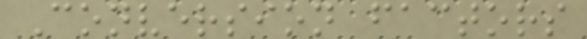Conversion factors
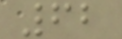62
